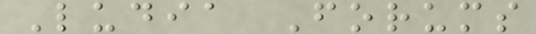Ludia Forums
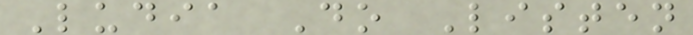Ludia Do Listen
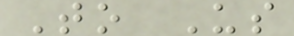To Us
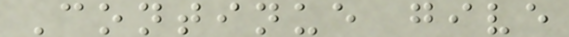Continue give
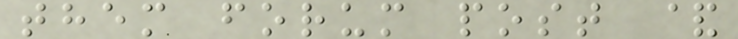them forum post &
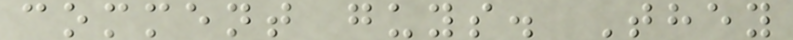comment guys. They
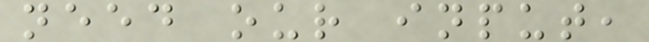need our input,
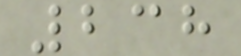238
